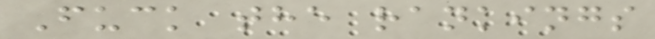Fuck the rankings
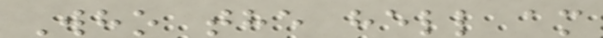Who the hell am
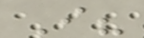I?
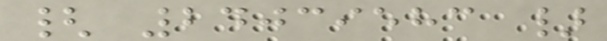{ 24039583 }
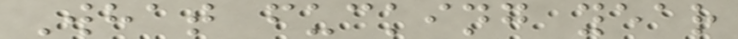What fucking year
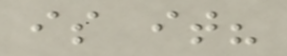is it?
